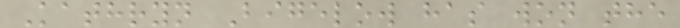Kathryn Bigelow has won the
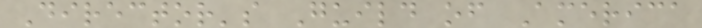Director's Guild of America
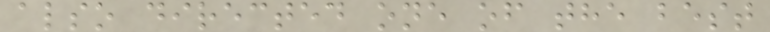also directed one of the best
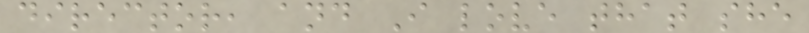director, and I love that she
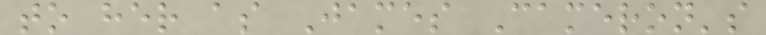to her as James Cameron's
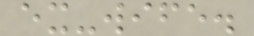ex-wife.
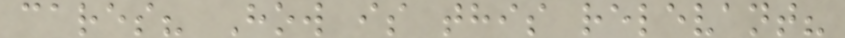cares? How is this relevant?
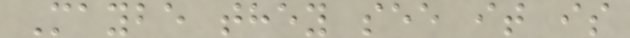Maybe they see it is
